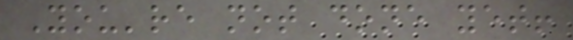You're not done yet!
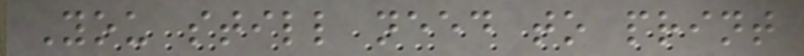You still need to print
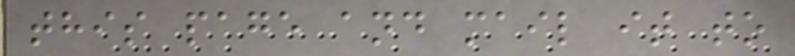this page and mail it to
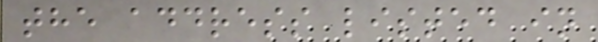the address listed in
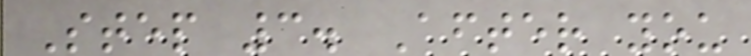Step 3. After you
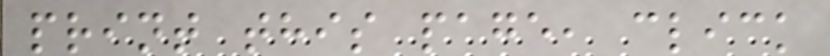print this page, click
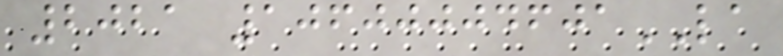2021 10600004601LA
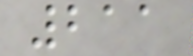211
